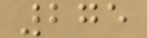275
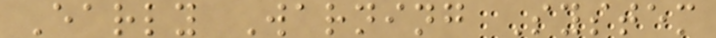Early Warning System
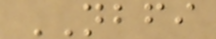NBFI
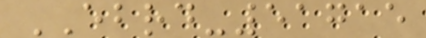EBRD-51715
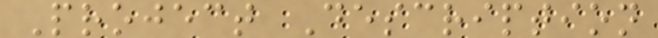Project Description
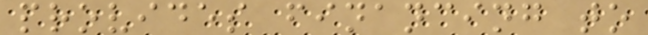provides financing to
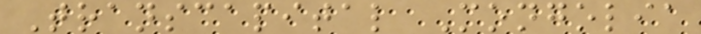Transcapital Mongolia
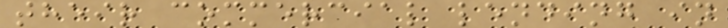their commercial lending in
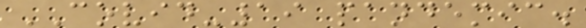COVID-19 pandemic.
